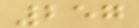257
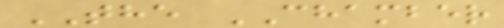THE CHAMBER
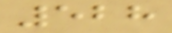528
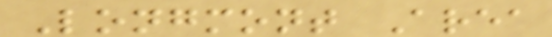Longmont Area
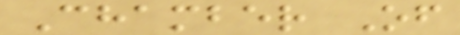Chamber Of
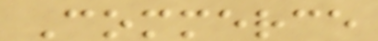Commerce
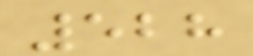528
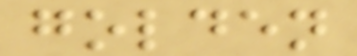golden
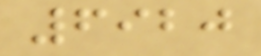6920
